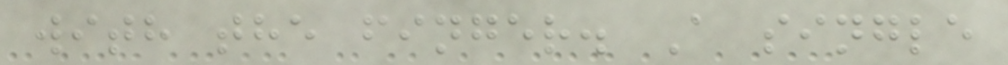with the finger. A single
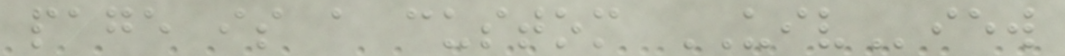page is a custom UIView
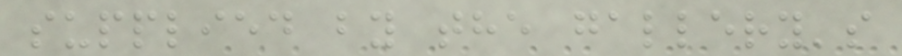supplied by the gallery's
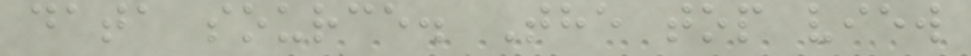data source. The top view
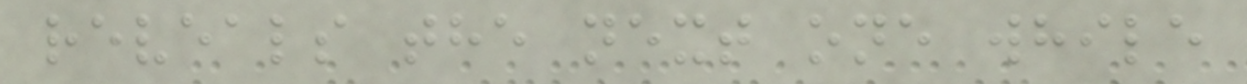reveals the next one while
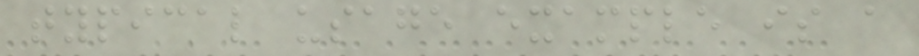typical usage example is a
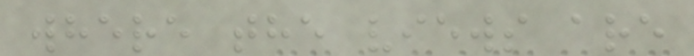where the views are
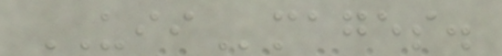UIImages.
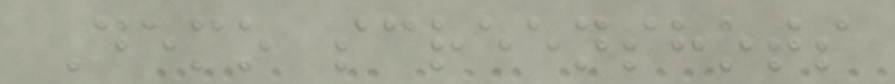Demo screenshots
